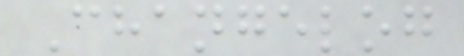Changelog
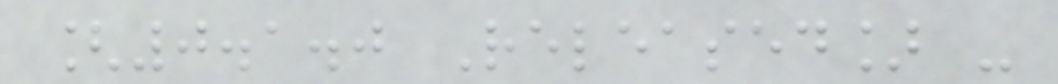[0.1.0 Released] -
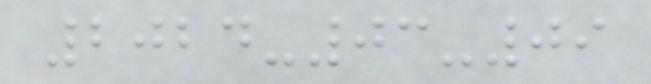2024-03-09
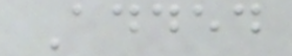Added
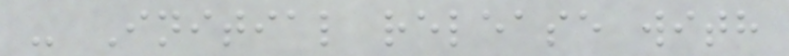- Initial release with
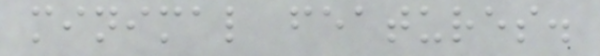minimal features.
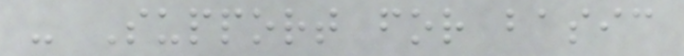- Support for basic
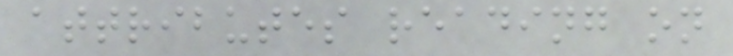attributes reading on
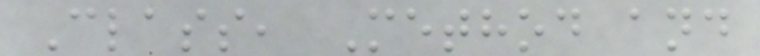Class, Method and
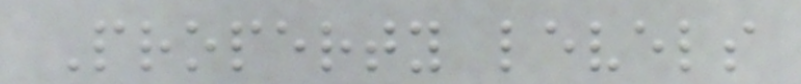Property levels
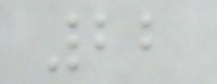22
